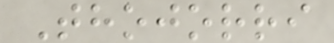Thojorri
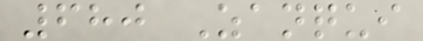680 Zanqui
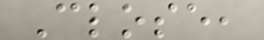Close,
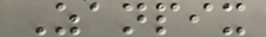Zanpix
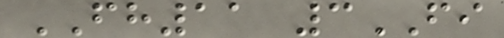FH11 3FI
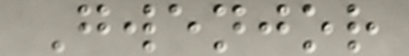Gwenjor
